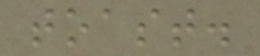toast.
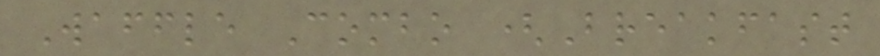Waffle Combo (Breakfast
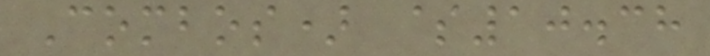Combos) $10.38
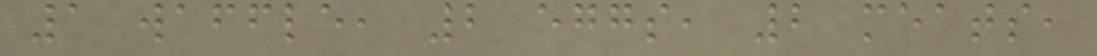1 waffle, 2 eggs, 2 meats,
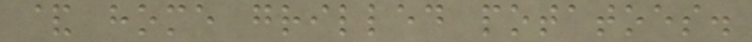& home grilled potatoes.
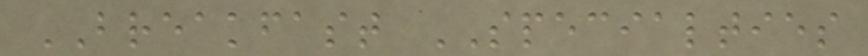BREAKFAST SPECIALTIES
